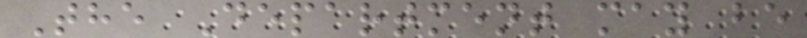The Department may be
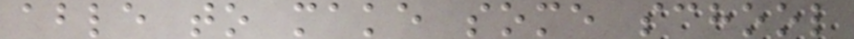able to make some school
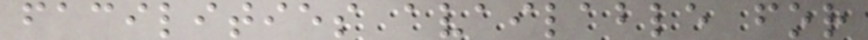facilities available for
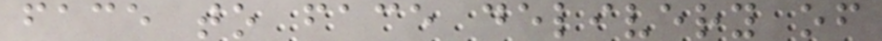face to face delivery of
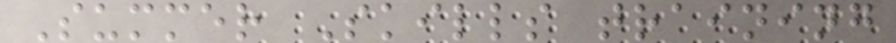Summer Skills training
